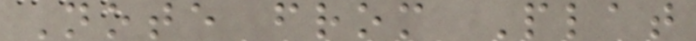Note from Plat
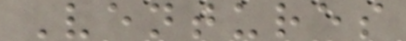Ventures
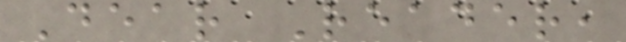Dear Reader,
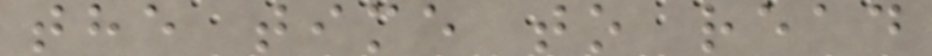the time to read
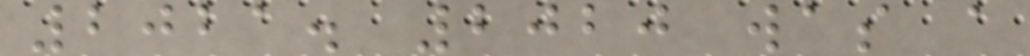2021. 2020 was a
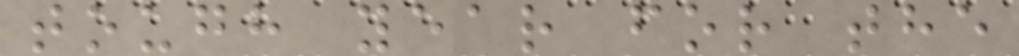tough year for the
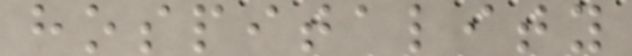hospitality
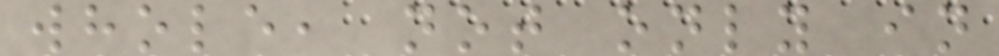whole, not only in
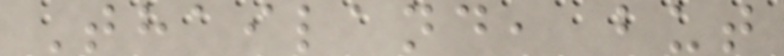Thailand, but
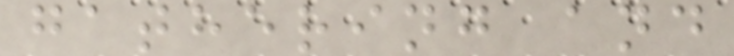gathering and
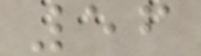56
